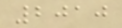2010
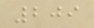209
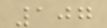107
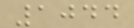1044
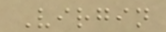Virgin
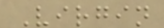Virgin
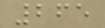265
